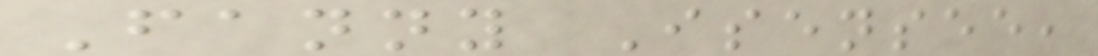Fanny Isensee,
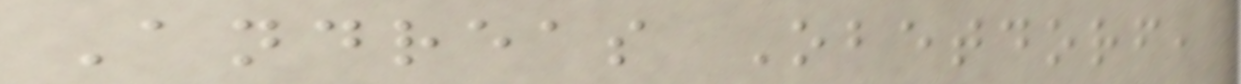Andreas Obetdorf,
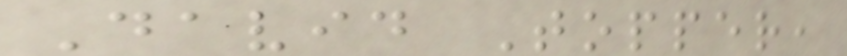David Topper,
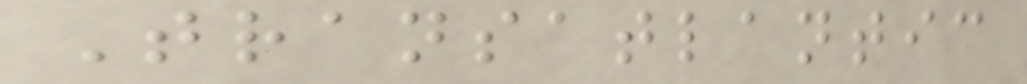Transatlantic
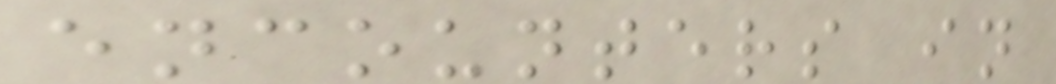encounters in
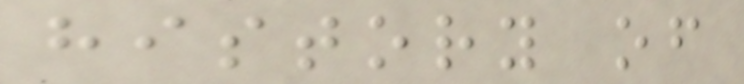history of
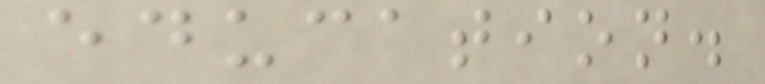education.
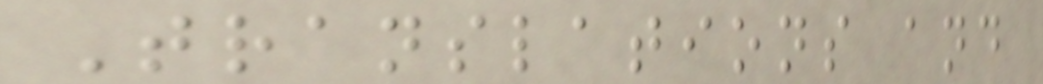Translations and
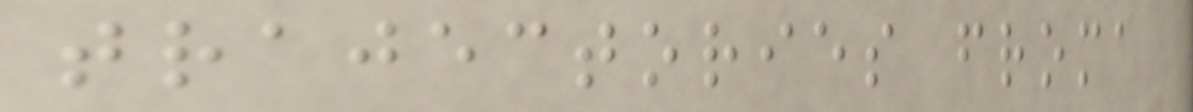trajectories froma
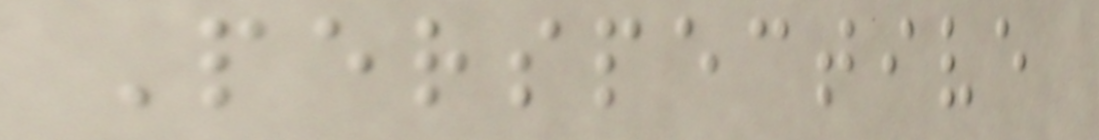Perspective
